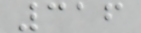316
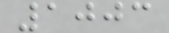1003
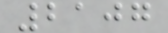2107
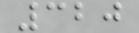320
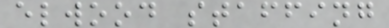elwood staffing
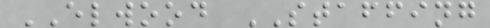ELWOOD STAFFING
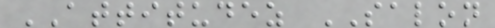ATTITUDEZ SALON
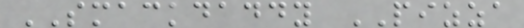SMACKDADDY PIZZA
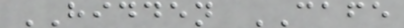HIDDEN CAFE
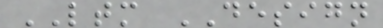LTM DESIGN
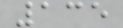135
